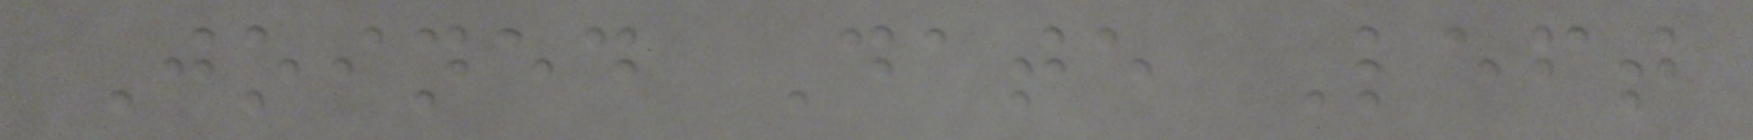Joined Date Left
